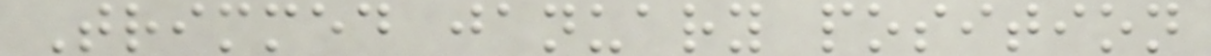Trimmed january position
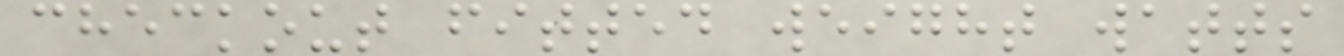checkout fitted weight watts
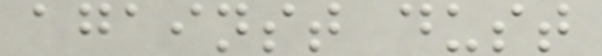against dust
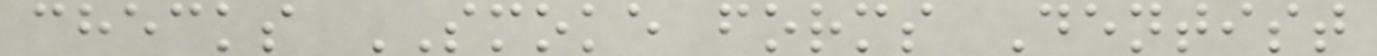checks SMOKE forms Dentist
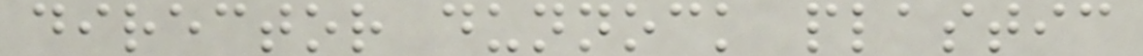director dunnock plastic
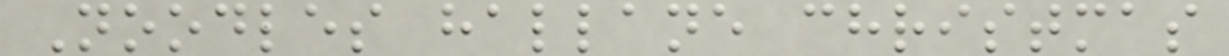Noodles hallane christmas
